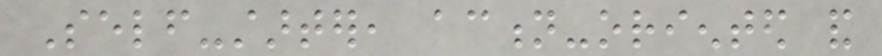Self-starter, action-oriented and
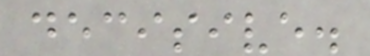decisive.
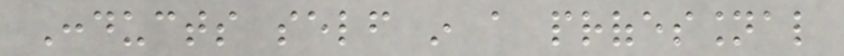Conducts self in a professional
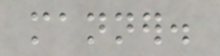manner.
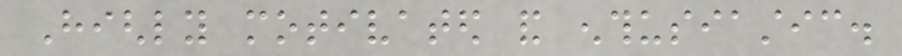Highly motivated and enthusiastic.
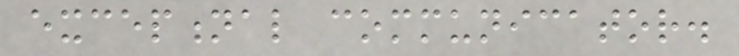exceptional communicator.
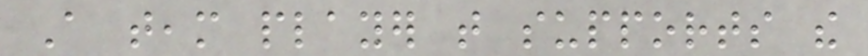A team player that supports the
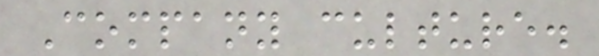Company culture.
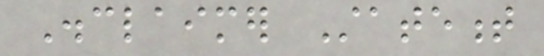Disclaimer Statement
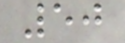50
